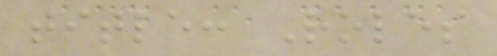title: Roles
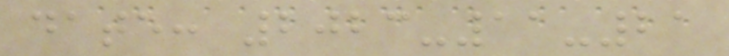date: 2023-11-21
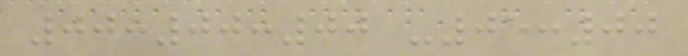00:00:00 -05:00
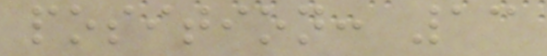position: 13
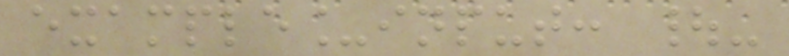example_input: |-
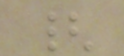{
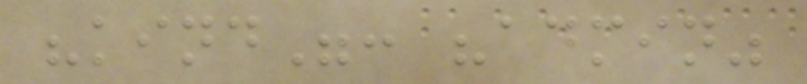"kind": "admin"
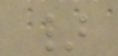}
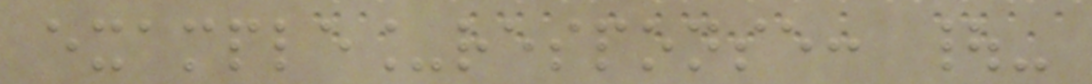example_response: |-
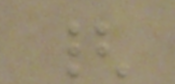{
